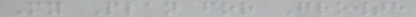My Plan for Growth
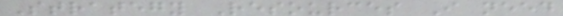Strategy Resources I need
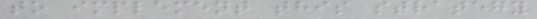to implement this strategy
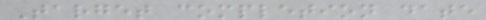Target completion date
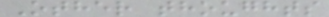Other thoughts
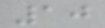10
